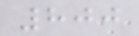800
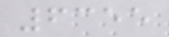6355
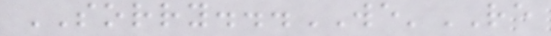SORRY...WE'RE
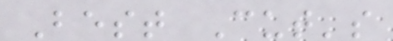Best Cut's
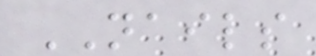NAILS
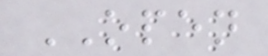OPEN
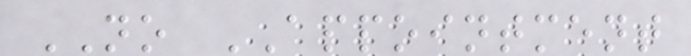NO APPOINTMENT
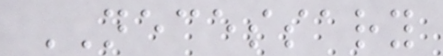NECESSARY
